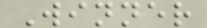Winner
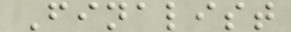Finalist
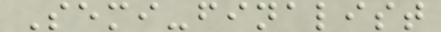Semi-finalist
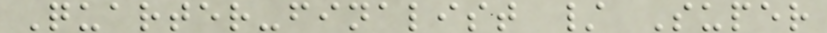Quarter-finalist / Super
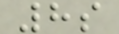8s
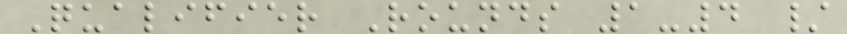Qualifier Rounds 1-4 /
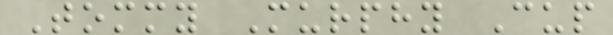Tommy Murphy Cup
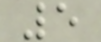5
